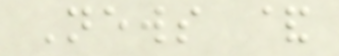News &
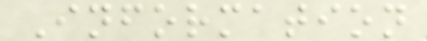Information
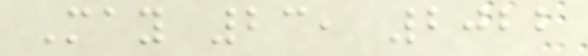May 23, 2022
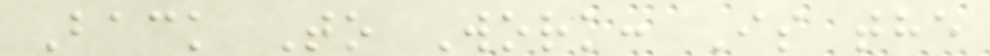Back To Work: Is the
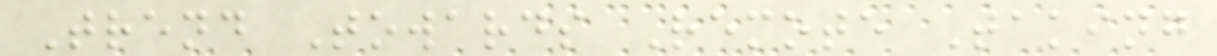Trend Towards Remote Taking
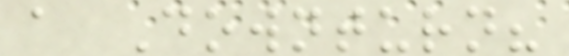a Downturn?
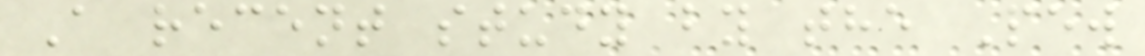A recent study by the Pew
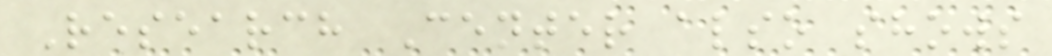Research Center also shows
